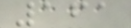161
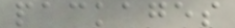packages
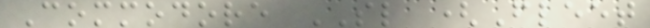Commodore SL (Fleet
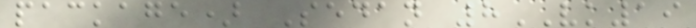package) Sedan 8VK19
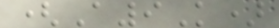(A9K)
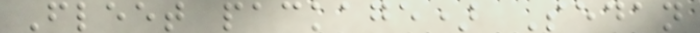Fleet package) Sedan
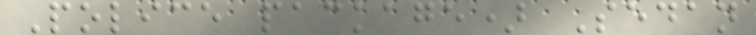Police package) Sedan
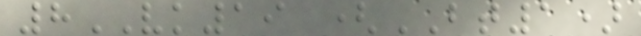8VK19 (BT1)
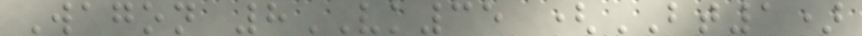Wagon 8VK35 (BT1)
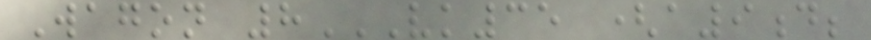Wagon 8VK35 (A9D;
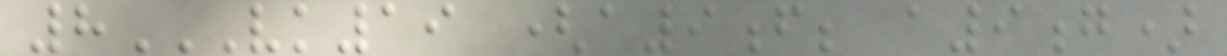8VK19 (A9F; A9G)
